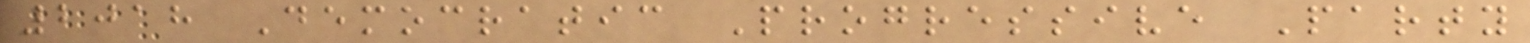2018 Democratic Progressive Party
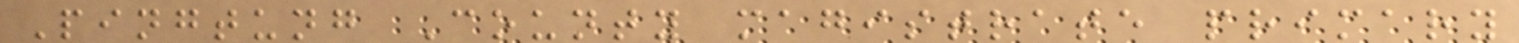Pingtung County magistrate primary
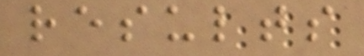results
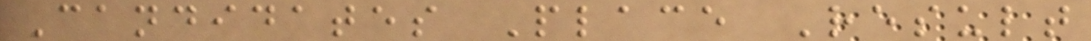Candidates Place Result
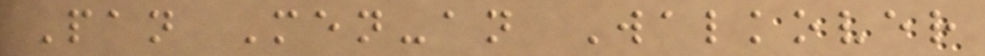Pan Men-an Walkover
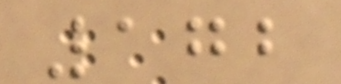172
